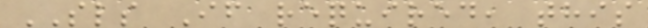SLS If required, this
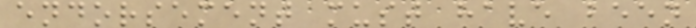endorsement must have been
